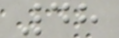48
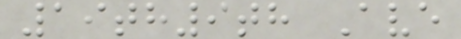19th9th Ave
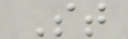St
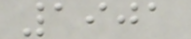1901
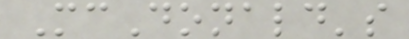McDonald's
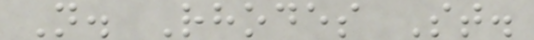N. Rhodes St.
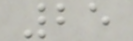25
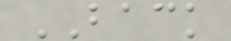BACK
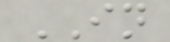IN
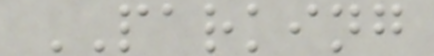PARKING
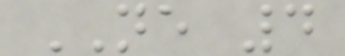NE 4
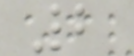2
